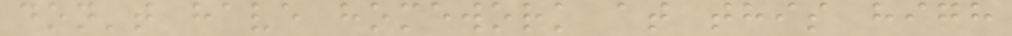don't have homework at this high
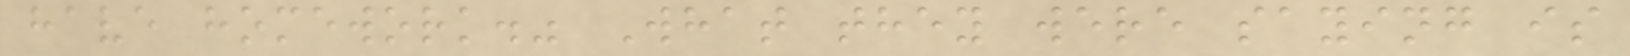have homework." What they were saying is
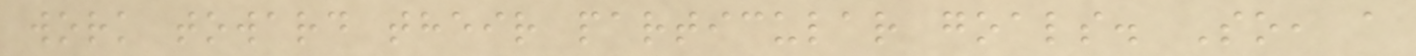work toward their particular goals. So, a
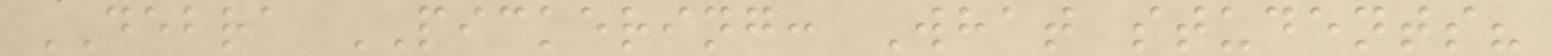DEBRA PICKERING: What students?
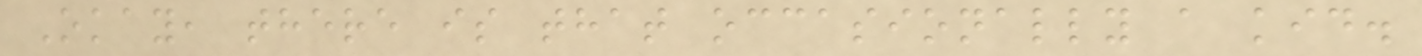Okay, there is that occasionally a kid.
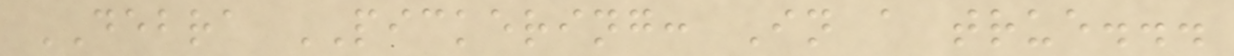DEBRA PICKERING: In a true...
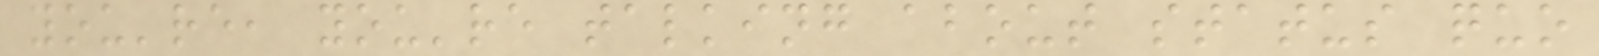you're, you're talking about status quo
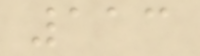113
